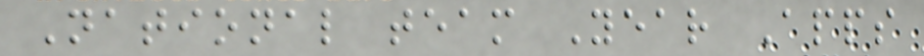National team Year Apps
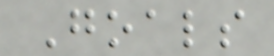Goals
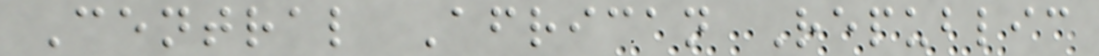Central African Republic
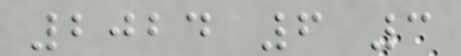2024 6 3
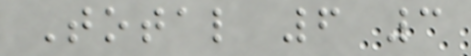Total 6 3
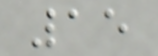15
